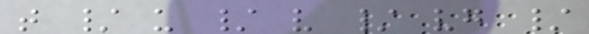t / u / v / vg /
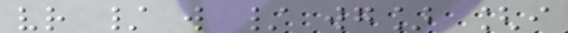vr / w / wg] [i
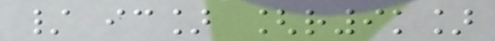/ ic] [r9k]
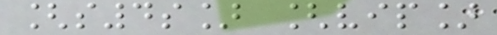[s4s] [vip]
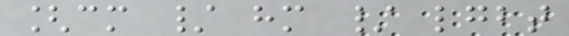[cm / hm / lgbt
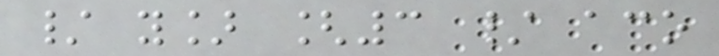/ y] [3 / aco
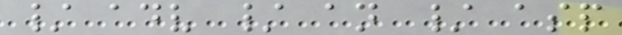/ adv / an / asp
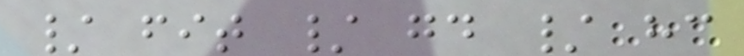/ fit / gd / hc
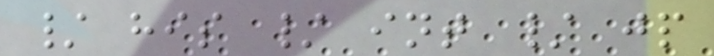/ his / int / jp
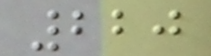220
